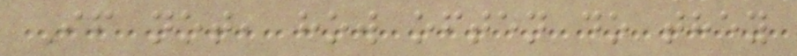If not, how often do they
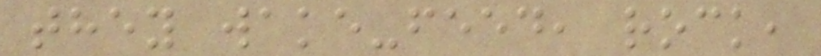they wake-feed, rock,
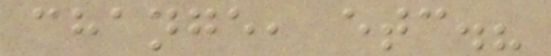change, etc.?
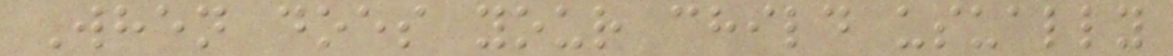When does your child usually
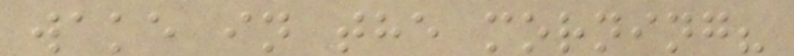wake in the morning?
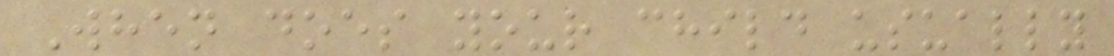When does your child usually
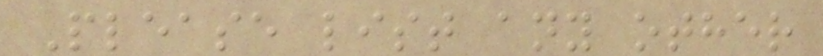Please list any other
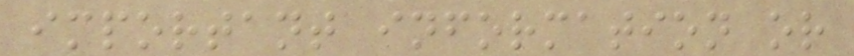important information or
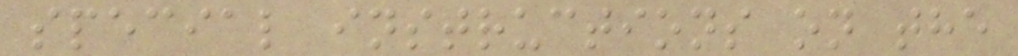special instructions on the
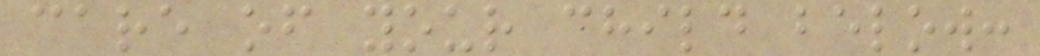care of your child below:
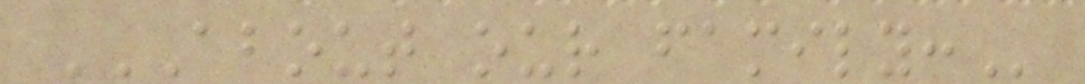ABOUT OUR FAMILY:
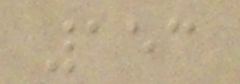153
